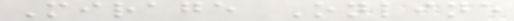Mirage Online
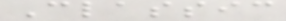Classic
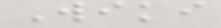Wiki
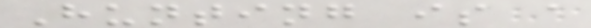Hunting is a
